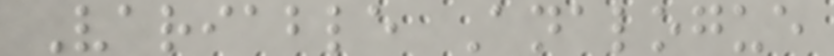Variable Analogue
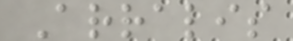Arralis
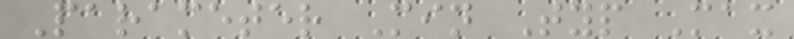Parameter Min Typ Max
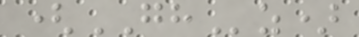(GHz)
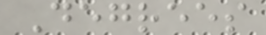Degrees
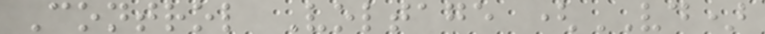Control Voltage (VD)
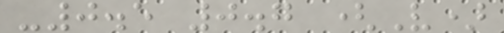-0.5 0.7 (V)
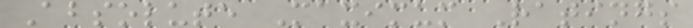Absolute Maximum Ratings
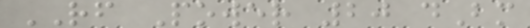RF Power 20 dBm
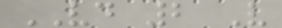VD 2 V
